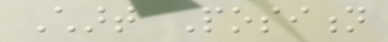Chart Position
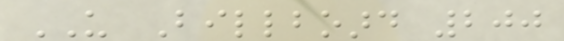US Billboard 200
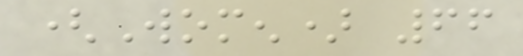(Women) 66
